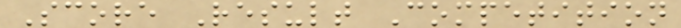Score Result Competition
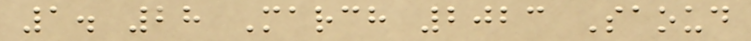1. 28 March 2023 Saoud
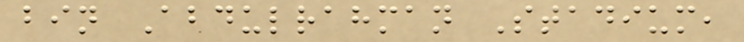bin Abdulrahman Stadium,
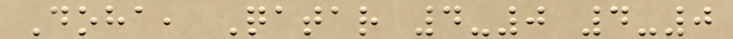Doha, Qatar 4-0 4-0
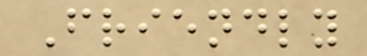Friendly
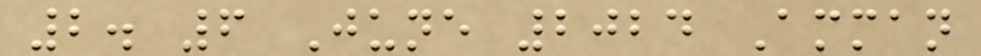2. 6 June 2024 Amman
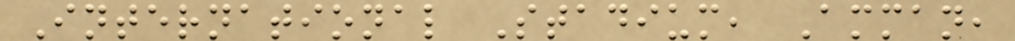International Stadium, Amman,
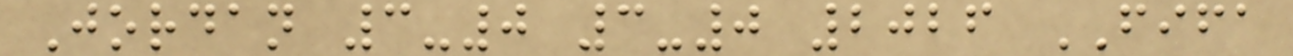Jordan 3-0 3-0 2026 FIFA
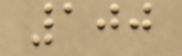100
